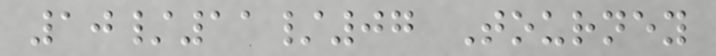10/11/07 Tourney
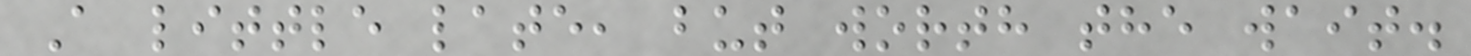A little late, but worth the wait.
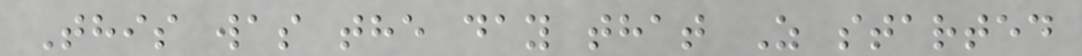This was the day that Z started
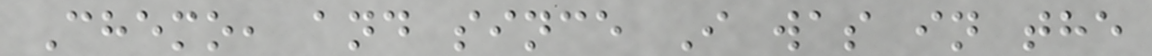Chemo, and since I was in the
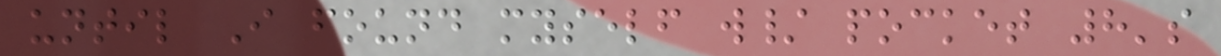until I found myself w/ pocket 8's
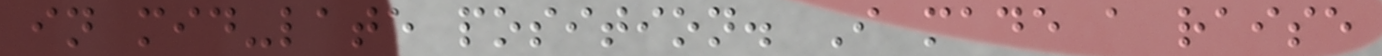in mid-late position. I made a raise
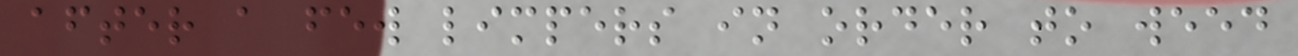after a few limpers in order to weed
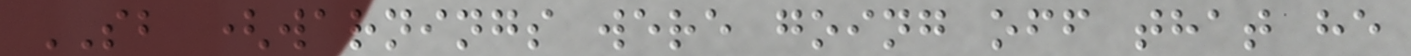SB (warnings were going off that he
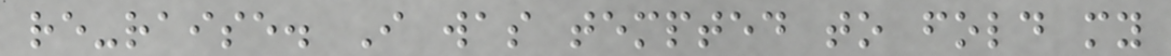re-raise. I was tempted to fold my
